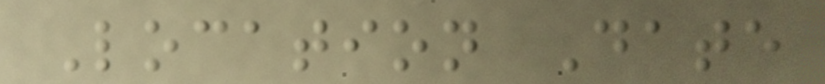Location Date
